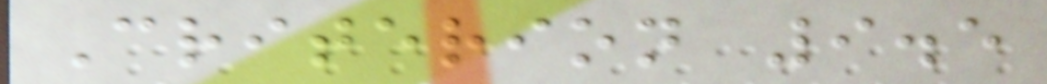Criterion 9.5
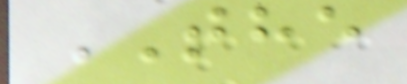THE
